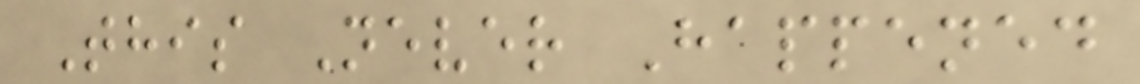This Never Happened
